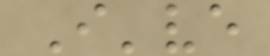I've
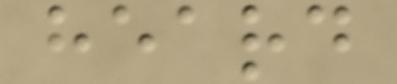heard
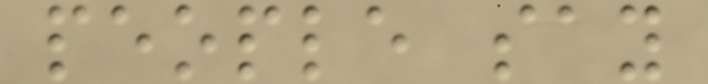people say
